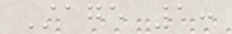Stage 1:
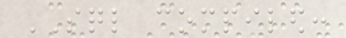SQL compiled:
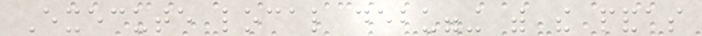Execute local debugging with the pandas
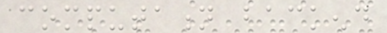computation backend
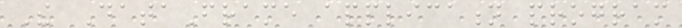The DataFrame application program
